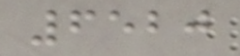6520
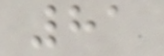81
